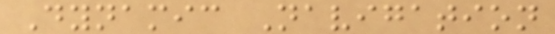Dynamic Navigation
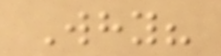Why?
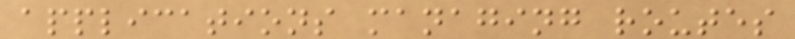applications managing routes
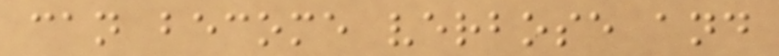can become verbose and
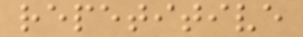repetitive
